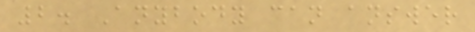2. Anybody can answer
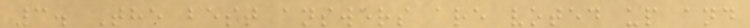3. The best answers are voted up and
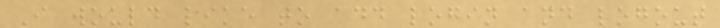I would like to add login and logout
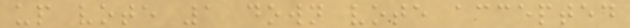up vote 1 down vote accepted
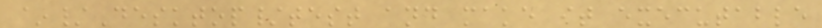~/Desktop/test and make it executable
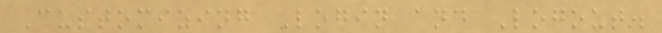Customizing Login and Logout.
